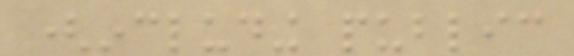(including public
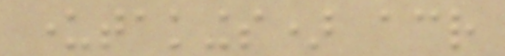undertakings) across
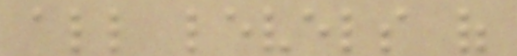all levels of
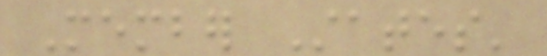Member States'
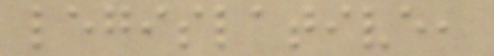legislative,
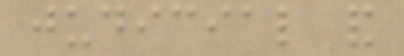judicial and
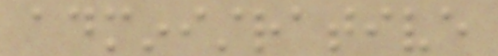administrative
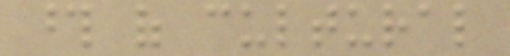those of cultural
